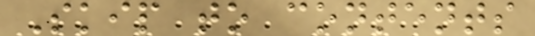Skip to contents
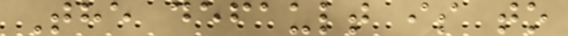The default is to
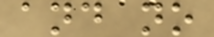and no
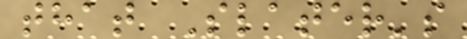that Slater's
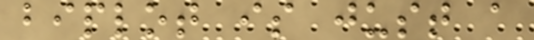biplot is just a
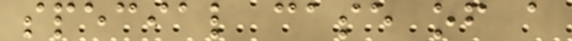special case of a
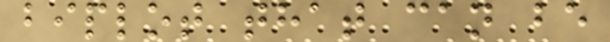biplot that can be
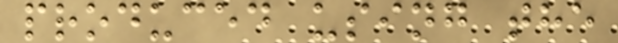produced using the
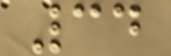34
